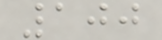100
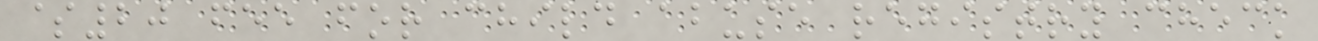$20 fee for child abuse registry check
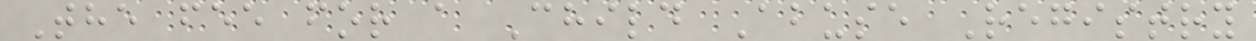The fee for a Child Abuse Registry
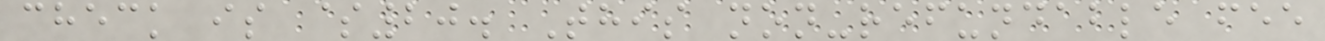check is $20. This non-refundable fee
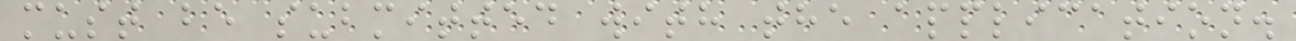must be submitted with the application.
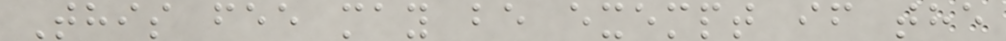This fee may be exempt if the
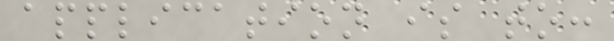application is to:
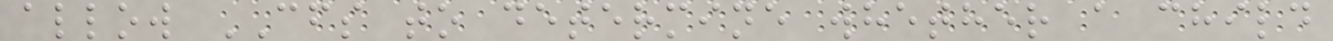allow CFS to determine whether a child
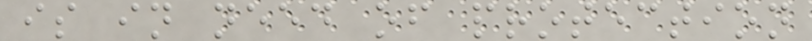is in need of protection
